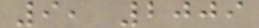9, 2009
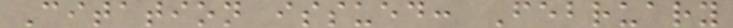Citation issued: February
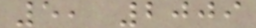5, 2009
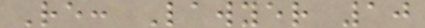Re: Lawyer 10
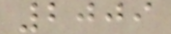2009
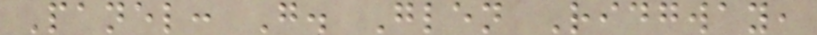Panel: G. Glen Ridgway,
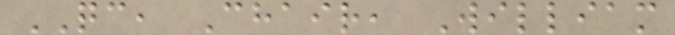QC, Chair, William
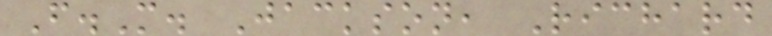F.M. Jackson, Richard
